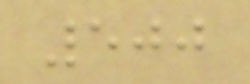500
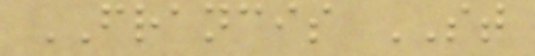FRANCIS ST
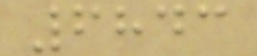6843
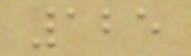125
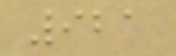921
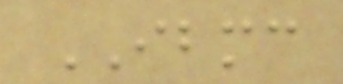IBMC
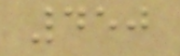450
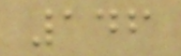146
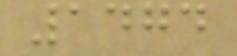1474
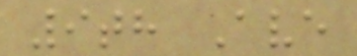9th Ave
